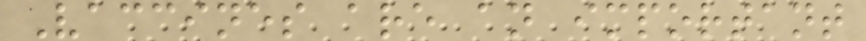Vaccines are an important
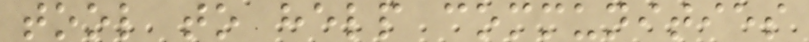tool to help communities
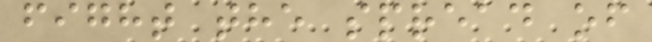fight the spread of
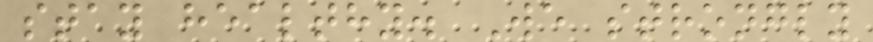stay healthy. We strongly
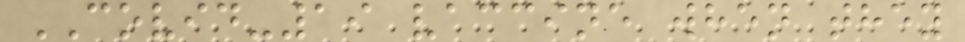COVID-19 vaccine when they
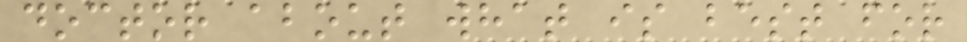doctor about what is best for
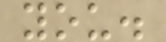you.
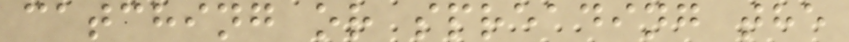catching or spreading the
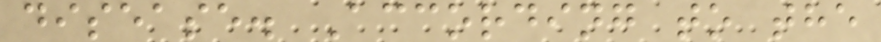disease. According to the
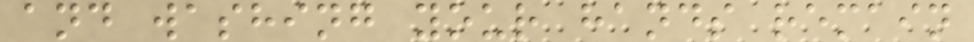and washing your hands remain
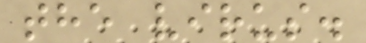the virus.
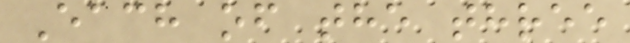Each of the three
